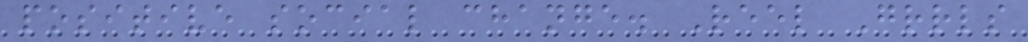positive social change. Reel Grrls
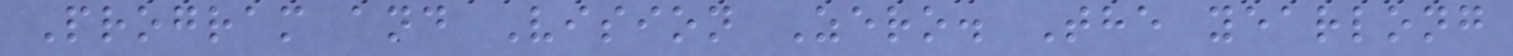Program and Vision Zero. The yearlong
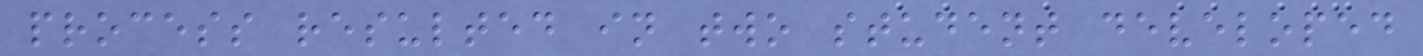process resulted in two student developed
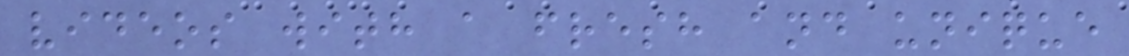videos with a fresh and unique
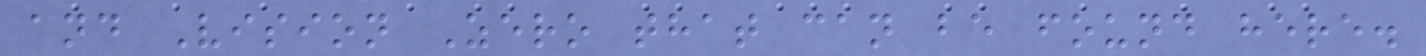and Vision Zero that can be found here.
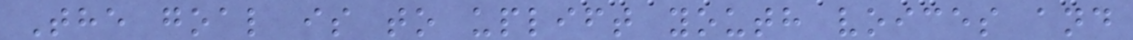The goal is to uplift youth voices and
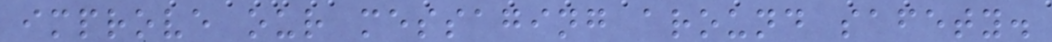improve our messaging around safety.
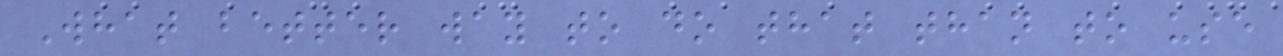What better way to do that than to use
